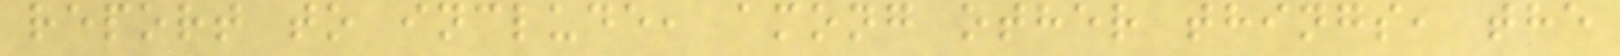report to include, among other things, the
